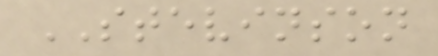STEVINSON
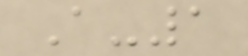A-1
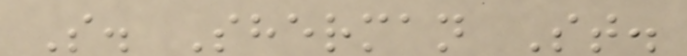S. Sherman St.
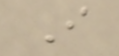I
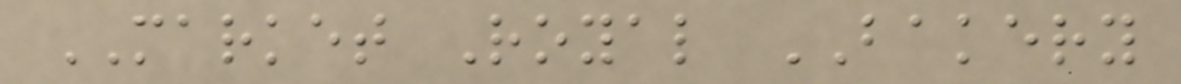MARKET Royal BAKERY
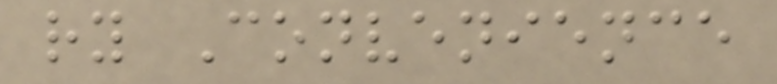ry Convenience
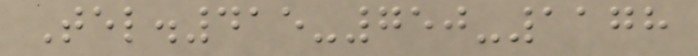Tel.415-750-1178
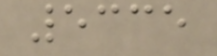5335
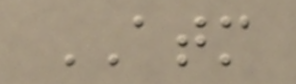ATM
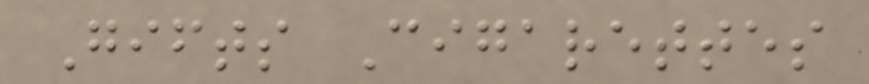Gifts Cigarettes
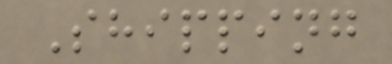Shipping
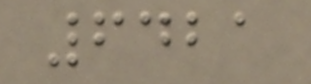6421
